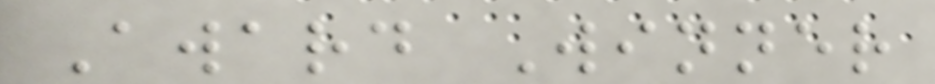Award Winner
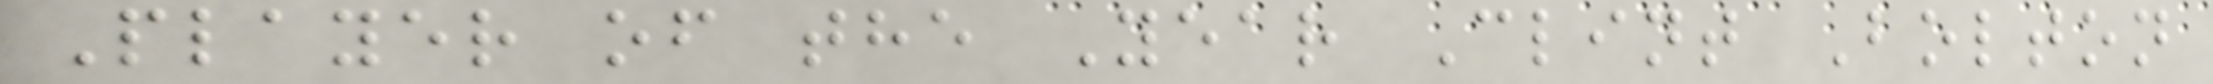Player of the Year Clint Bolton
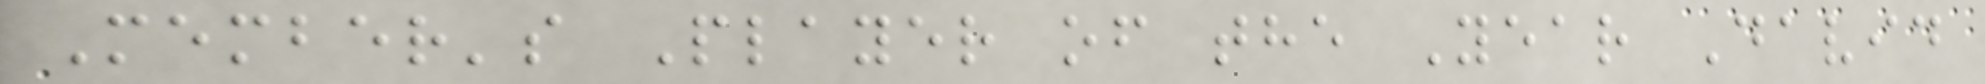Member's Player of the Year David
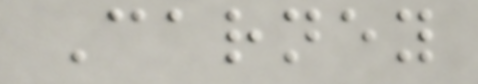Carney
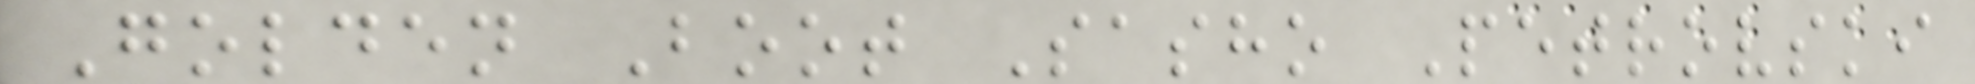Golden Boot Sasho Petrovski
